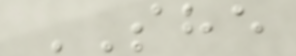SHE
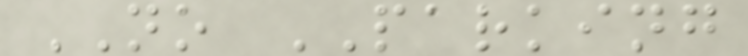NO PARKING
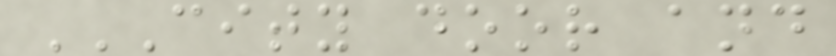CITY DOOR AND
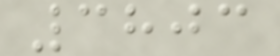3803
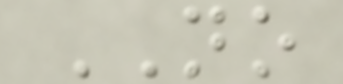NO
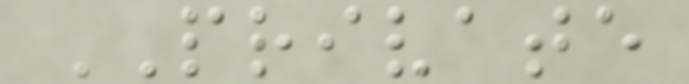PRIVATE
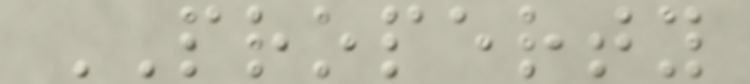PROPERTY
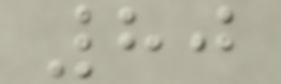80
